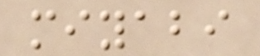miyabi
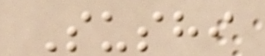Sushi
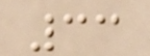33
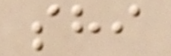shi
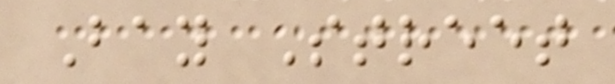Bay Street
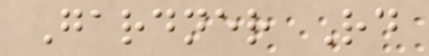Gardner Rd
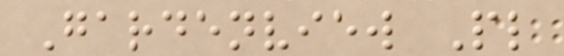Gardenview Pl
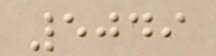5049
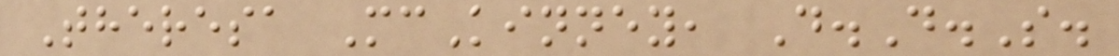Theresa McKinney, D.D.S.
